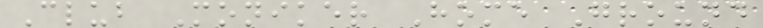Club Moniker Home Ground
